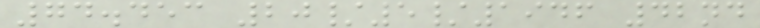74.453 20/5/1946 42nd
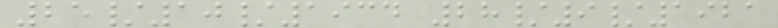25/10/1934 28/9/1921
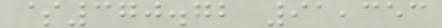$370.72 91,353
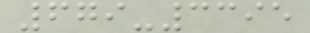679-3395
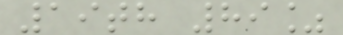19th 89%
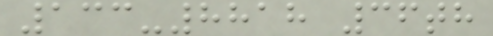133-8818 36th
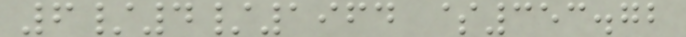6/4/1964 $353.72
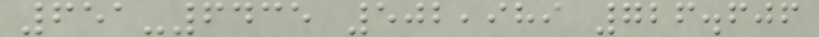651-6435 502,989 726.606
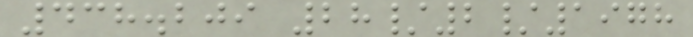438.209 28/2/1978
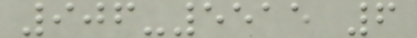906-5515 6
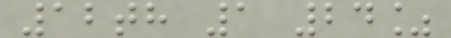12th 1 24%
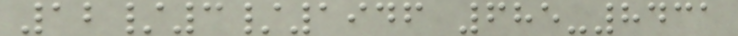12/3/1946 685-8431
